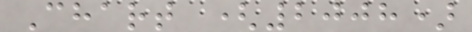Chart (2008)
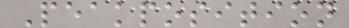Peakposition
